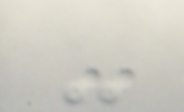-
